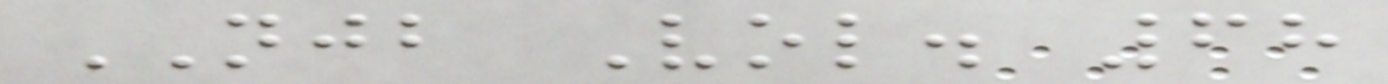NJB Vol. 68
